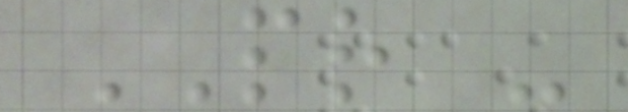PR -
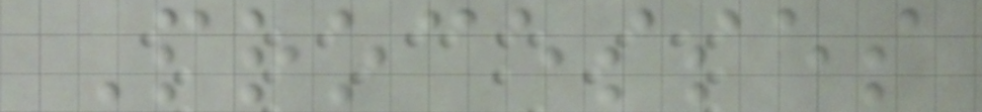Processes
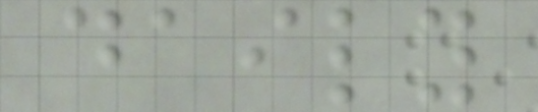daily
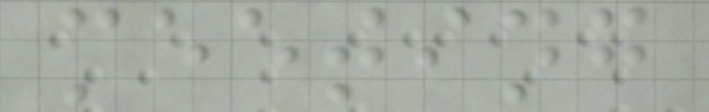meeting
